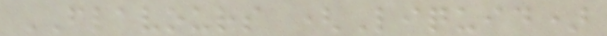FLAVOURS (Liquid)
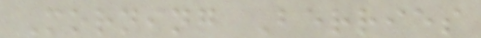Morning Berries
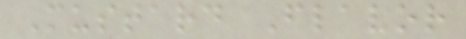Mustard Flavor
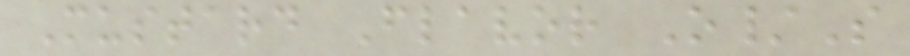Mustard Flavor O/S
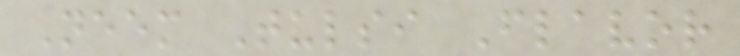Neem Tulsi Flavor
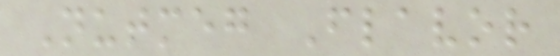Nutmeg Flavor
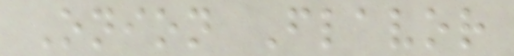Onion Flavor
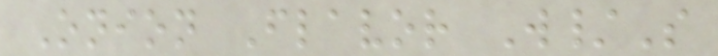Onion Flavor W/S
